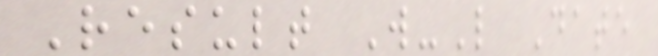Result W-L Date
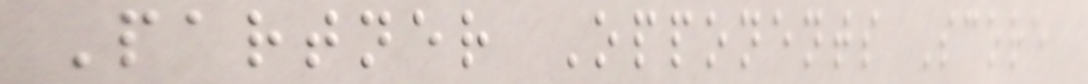Partner Opponents Score
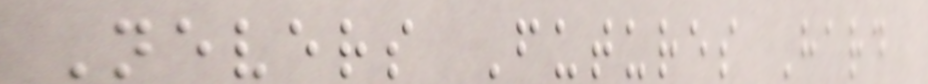Nevers Futures Hard
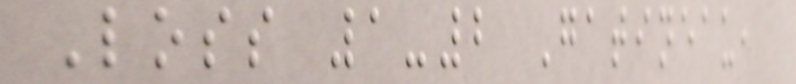Loss 1-2 Gatineau,
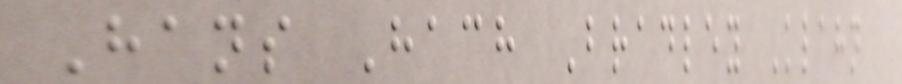Hans Hach Bradley Klahn
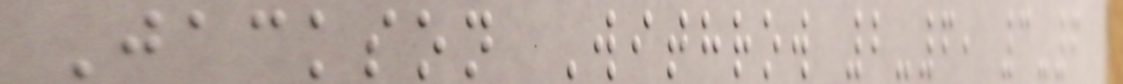Jackson Withrow 2-6, 3-6
